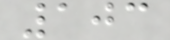103
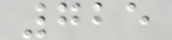725
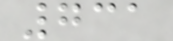731
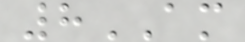8AM
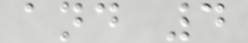and 4
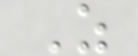Z
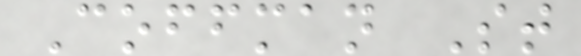Coffman St
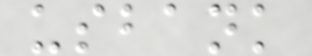usbank
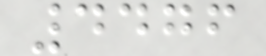4476
